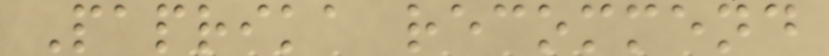Paprika recommend
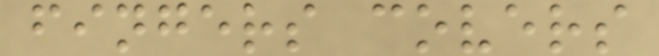fingers covers
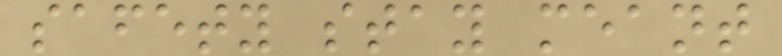safety stay meant
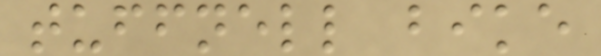tuffnell bike
